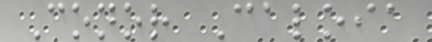Conor Caloia
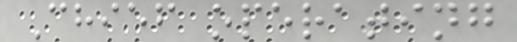Chief operating
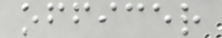officer
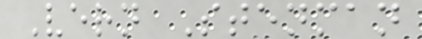Vern Stenman
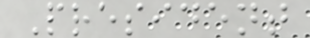President
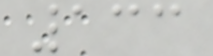133
